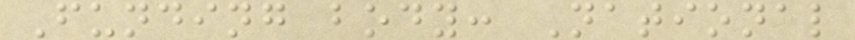Funding body: National
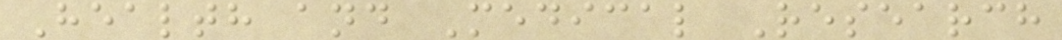Health and Medical Research
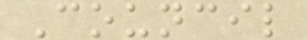Council
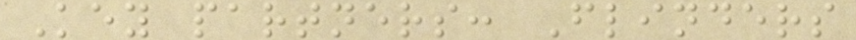Key partners: Flinders
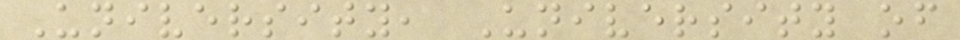University, University of
